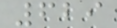629
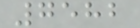7582
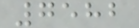7582
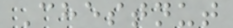Chestnut
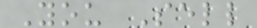You Sell
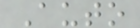Auto
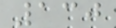130
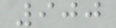900
